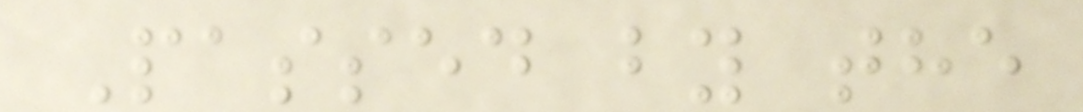Passed by the
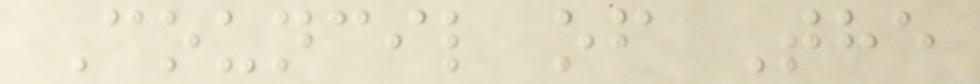Council of The
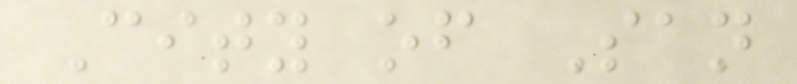City of San
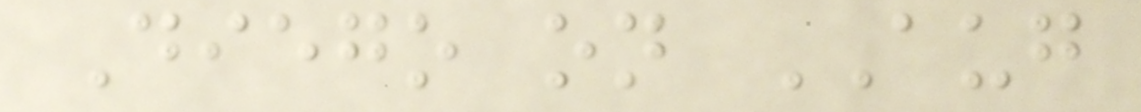Diego on AUG
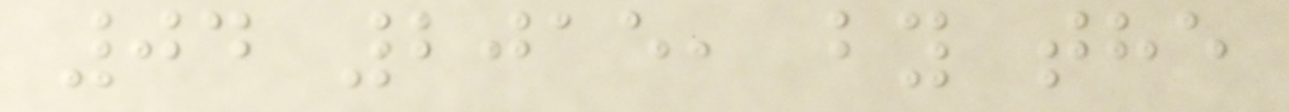04 2015, by the
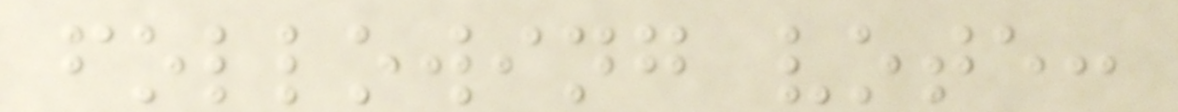following vote:
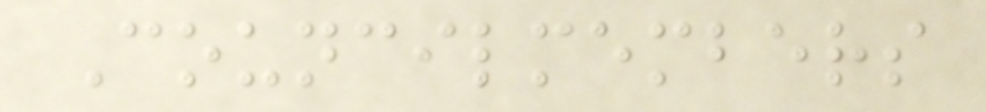Councilmembers
